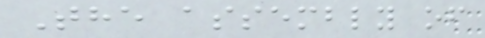The assembly of
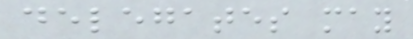delegates may
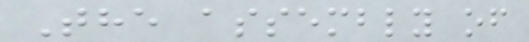The assembly of
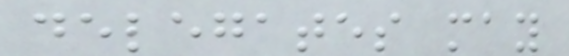delegates may
